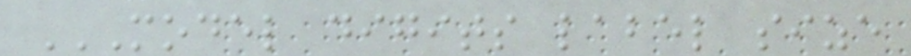MODEL DIGITS LABEL SIZE
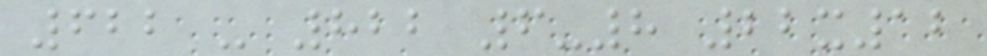622 - 822 6-8 22x12
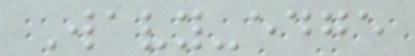Wavy-edge
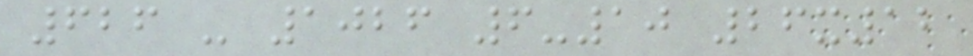626 - 1026 6-10 26x12
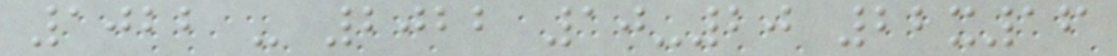1022 - 2022 10-20 22x16
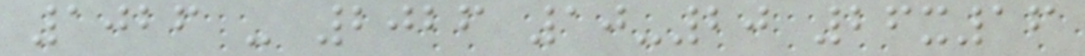1026 - 2026 10-20 26x16
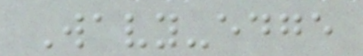Wavy-edge
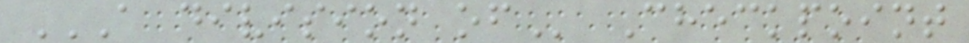A DIVISION OF Checkpoint
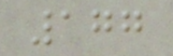177
